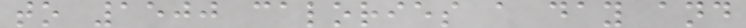to 1500 calories a day and
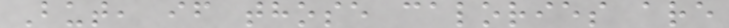But, if those calories are
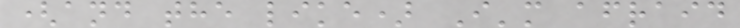(and the like) I'm afraid
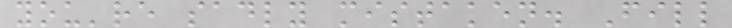you're sadly mistaken. Fill
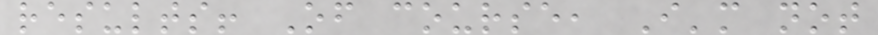results! Of course, I'm not
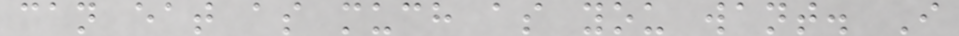can eat as much as you want. I
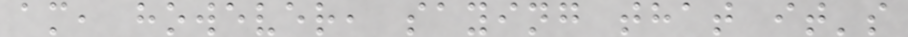am, however, saying that it's
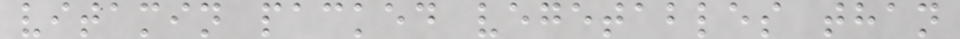vitamin packed vegetables than
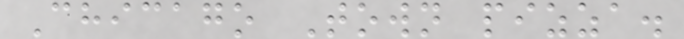Chicago Town pizza.
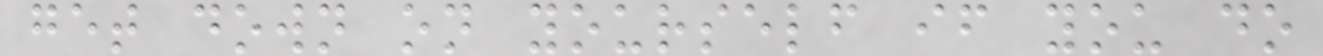get down on yourself if you do
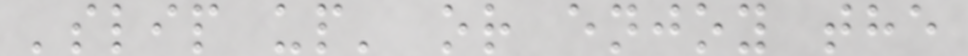'slip up' or enjoy the
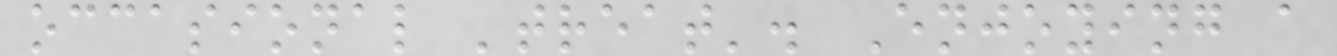occasional 'treat'. Enjoying a
